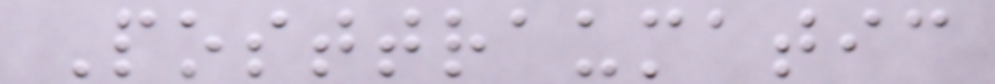Posttraumatic
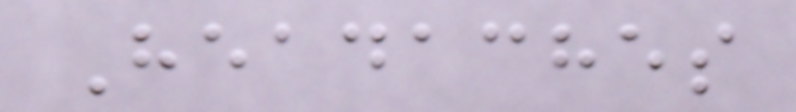Headaches
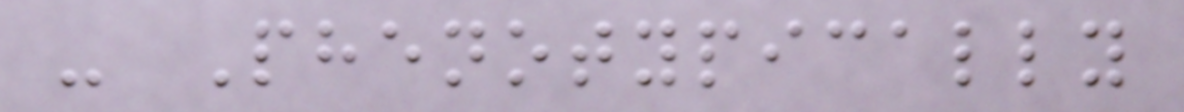- Phenotypically
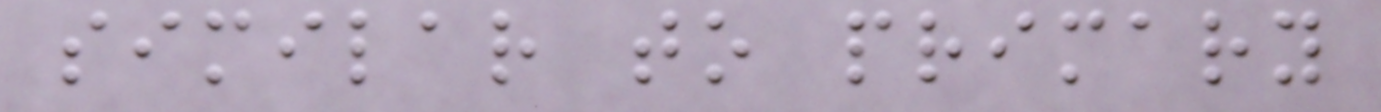similar to primary
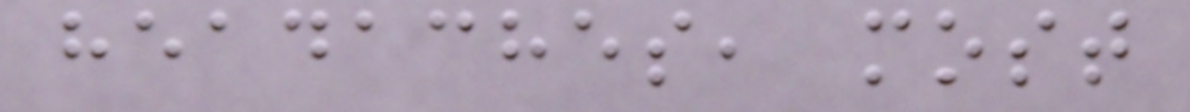headaches, most
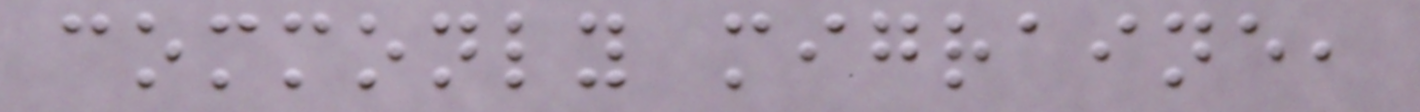commonly migraine,
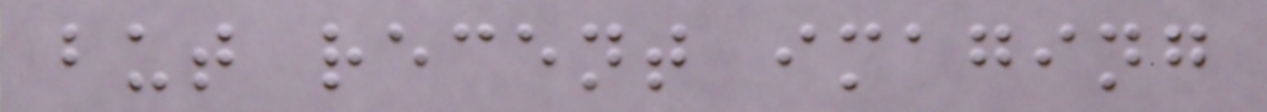but recent imaging
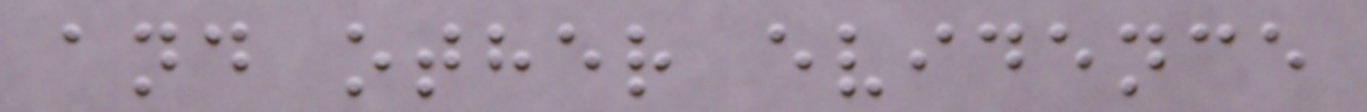and other evidence
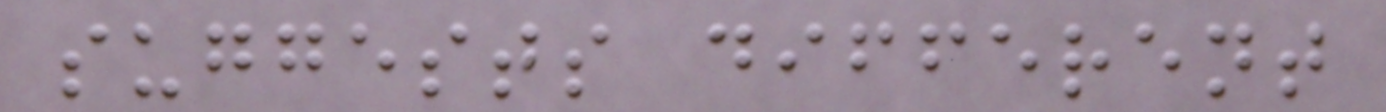suggests different
